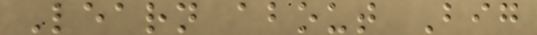Learn about Big
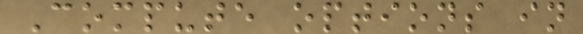Compute options in
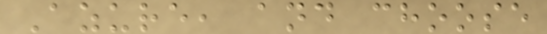Azure, and choose
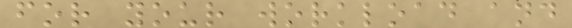for your workload and
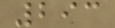293
